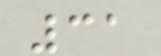31
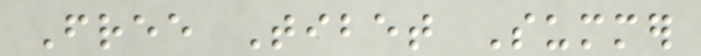Free Tibet Summer
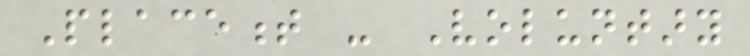Placement - Voluntary
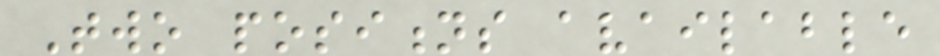Two positions available
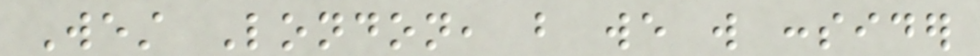West London, but we will consider
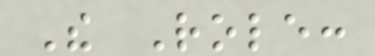The Role:
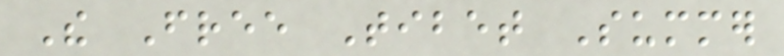The Free Tibet Summer
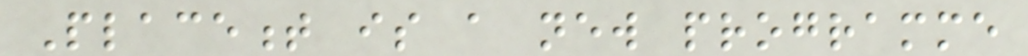Placement is a new programme
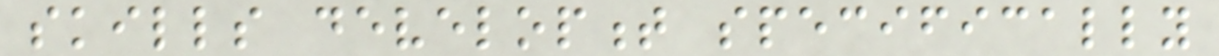skills development specifically
